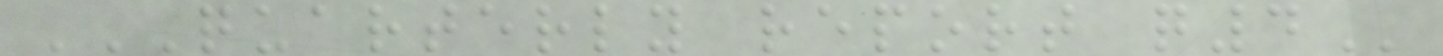QUARTERLY REPORT Q4
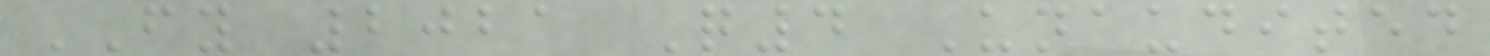FY 2021 Q4 Unaudited
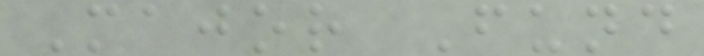Major Fund
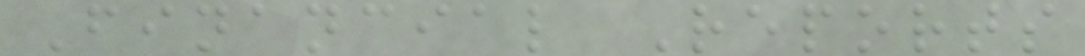Financial Reports
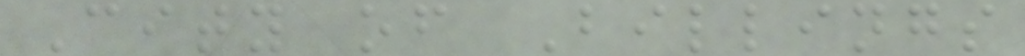City of Billings
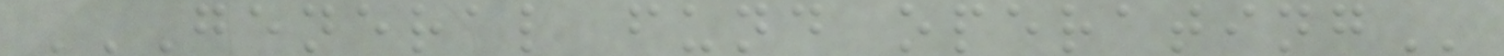GENERAL FUND OPERATING
